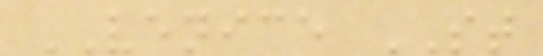VENICE ST
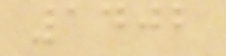1402
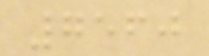7560
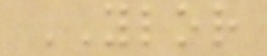YLOR
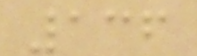136
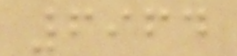6964
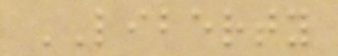LIBERTY
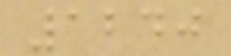1240
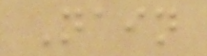Nain
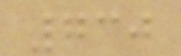730
